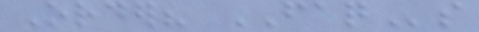Order? FAQs
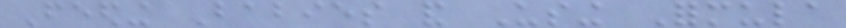Feeding Babies and Using Formula
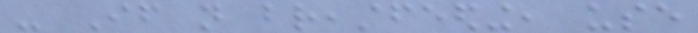- If not breastfeeding, use
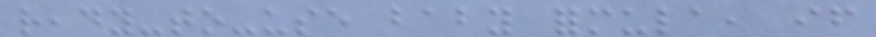ready-to-use baby formula, if
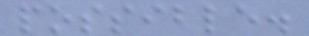possible.
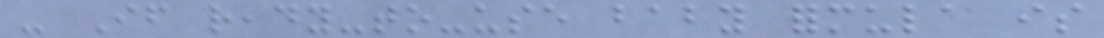- If ready-to-use baby formula is
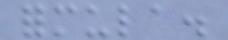formula.
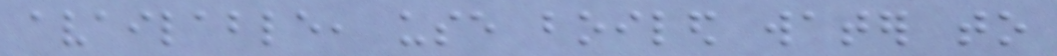available, use boiled water to
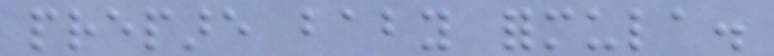prepare baby formula.
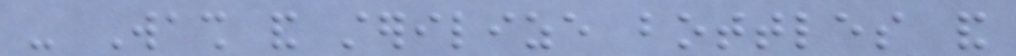- Wash and sterilize bottles and
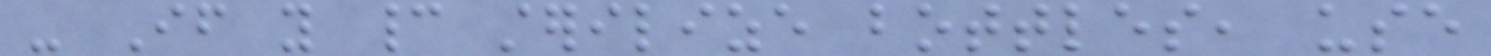- If you cannot sterilize bottles, use
